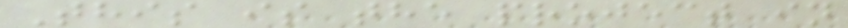This is the project in
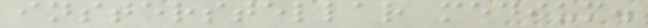insterstellar medium.
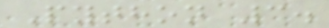Python 3.
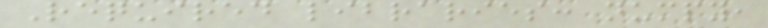Required libraries: numpy,
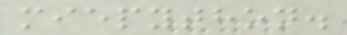miepython.
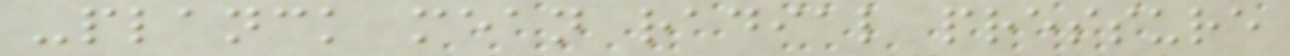-planck mean radial pressure
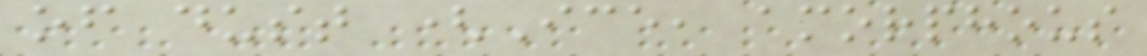of dust (Ice, amorphous
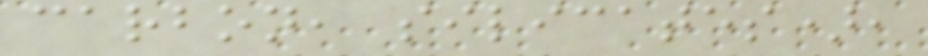carbon, silicates),
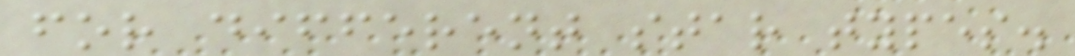for different star types.
